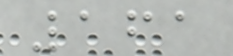161
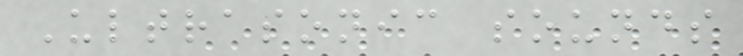Ultrasonic sounds
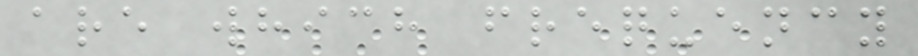are which frequency
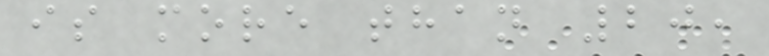is more than 20,
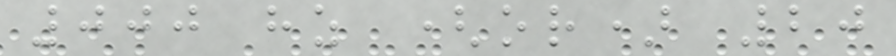000 hz (or) 20
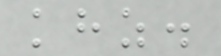khz.
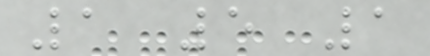1 5 1
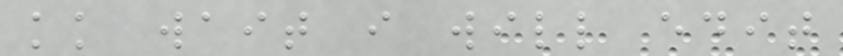kk wait i will edit
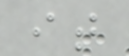it
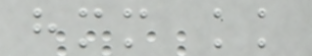hmm kk
